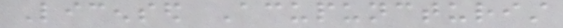Licensed Acupuncturist
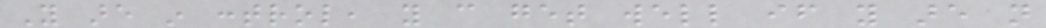You are in control, you can get well if you are not
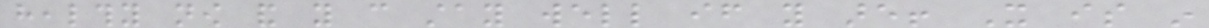healthy now and you can stay well if you are! It is in
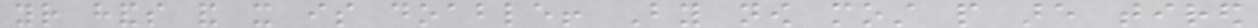your hands and it is doable! By now most people are tired
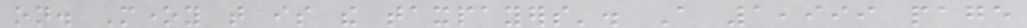on. Money that is the taxpayers'. A 1,999 page
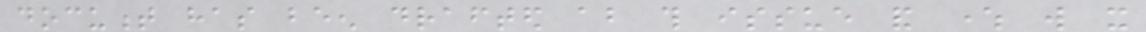document has been drafted about this issue and where will it
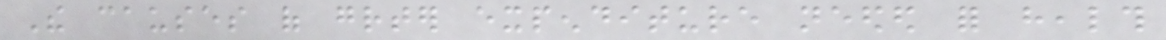The causes of greater expenditure needed for health
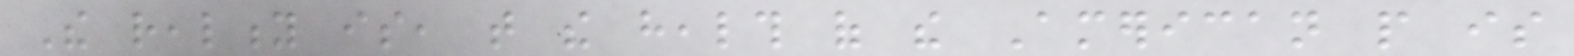The reality is, that the health of the American people is
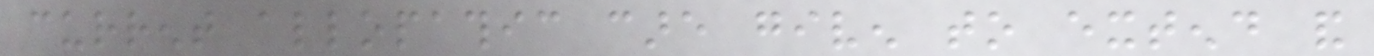current allopathic care given to extend and
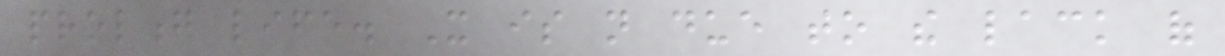prolong life. It is not due to the lack of
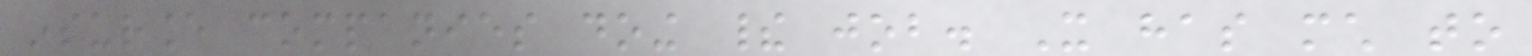insurance companies doing their job. It has much to
